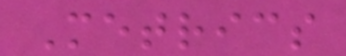Metrics
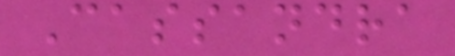Cassandra
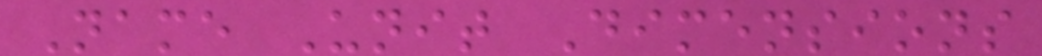Name Unit Dimensions
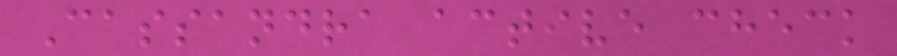Cassandra active check
